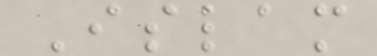Islam
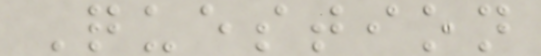Question
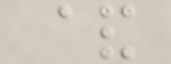&
